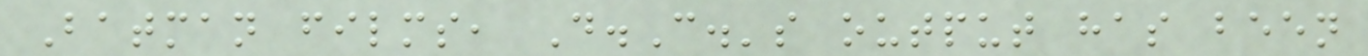Batman films, D.C.'s output has been
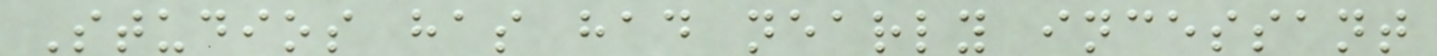Studios has had nearly incessant
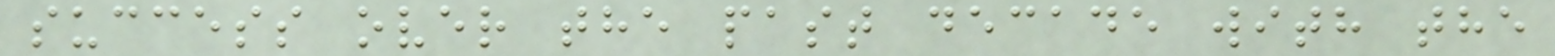success over the past decade with the
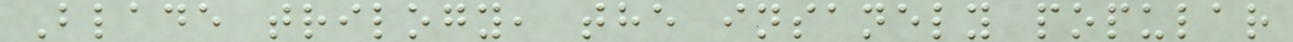Blade trilogy, the insanely popular
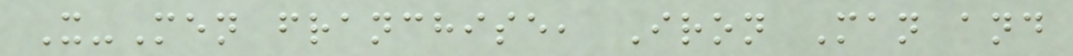X-Men franchise, Iron Man and
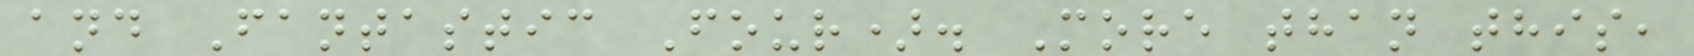and Fantastic Four). More than this,
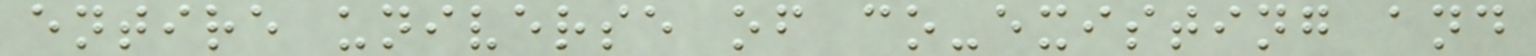entire universe of co-existing and
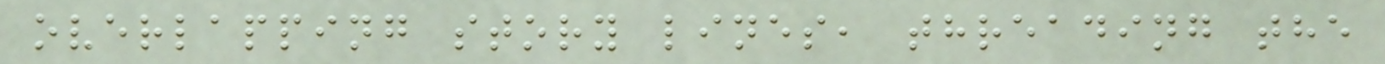overlapping story lines, threading the
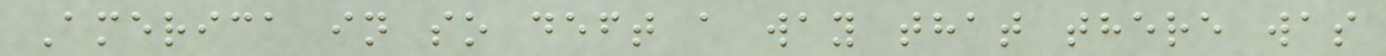America in so deft a way that there was
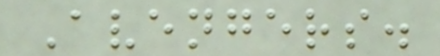Avengers.
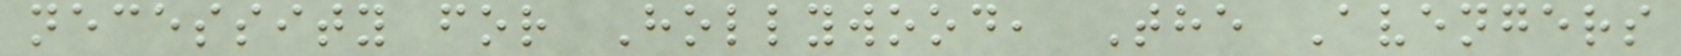necessity for Hollywood, The Avengers
